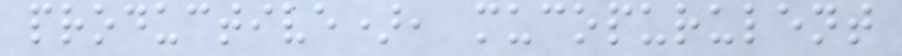productive), mucopurulent
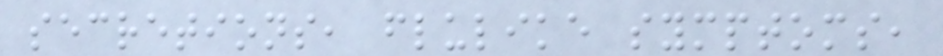secretions, flulike symptoms,
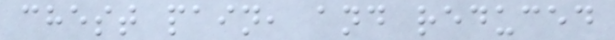chest pain, and reduced
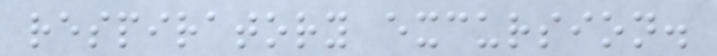respiratory excursion.
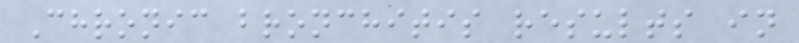Chronic bronchitis results in
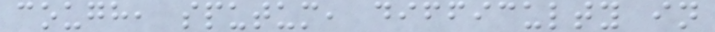cough, sputum, difficulty in
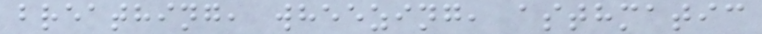breathing, wheezing, asthmatic
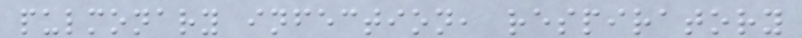pulmonary infection, respiratory
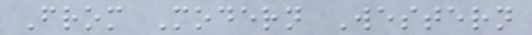From Modern Western
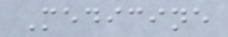Medicine
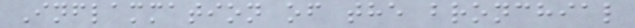Inflammation of the bronchial
